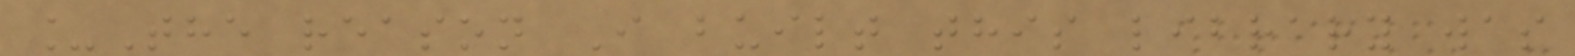_The reason I built this library was
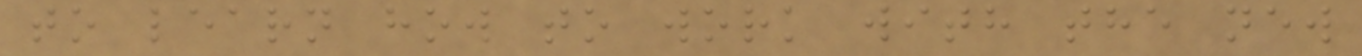to learn how to work with the new
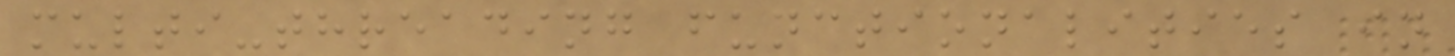multi-threading functionalities in
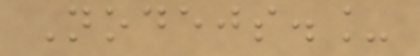Nodejs._
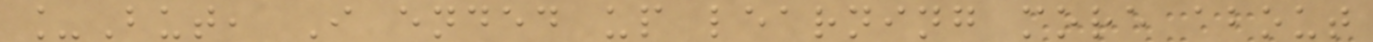_But, I ended up learning more about
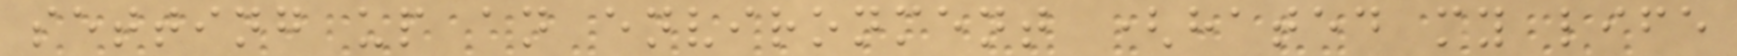setting up an environment (hated my life
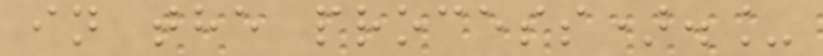in the process)._
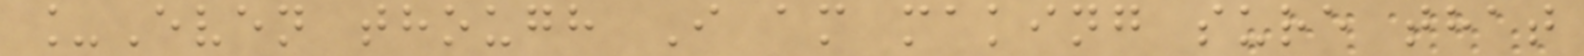_Even though I am making sure that
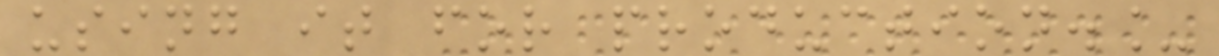using it for production._
